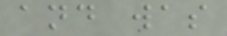and was
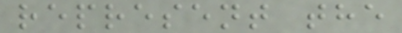represent the
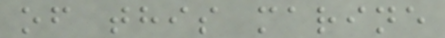of this marine
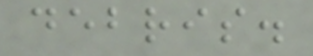debris.
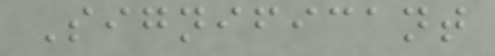Significant
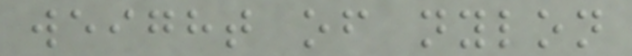weight of nylon
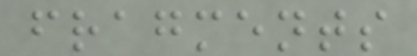fragments
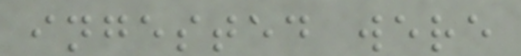ingested were
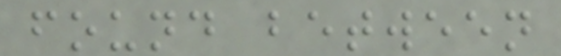found between
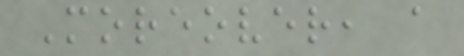Moreover, a
